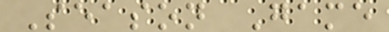Season Game
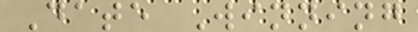Date Winning
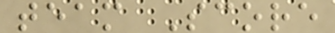team Score
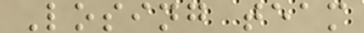Losing team
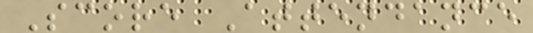Score Attendance
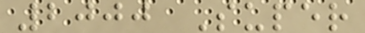2000 Super
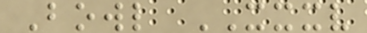Bowl XXXV
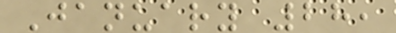January 28,
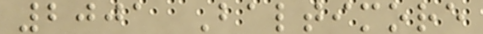2001 Baltimore
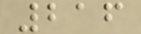216
